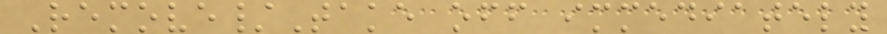Remove/Take off immediately
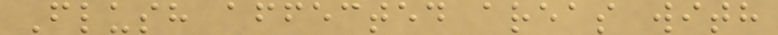Flush affected areas with
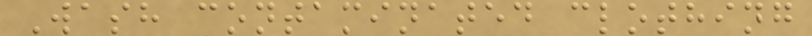Wash contaminated clothing
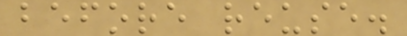before reuse.
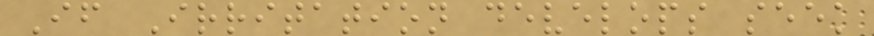If Irritation develops seek
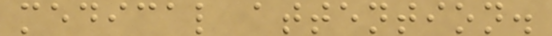medical attention.
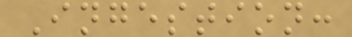Ingestion:
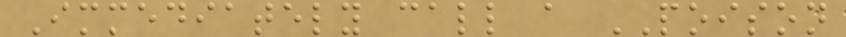Immediately call a POISON
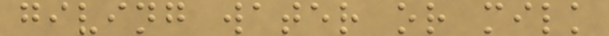giving water or milk
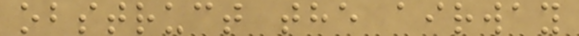obstruct the airway
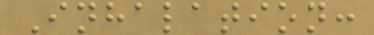Inhalation:
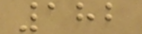182
